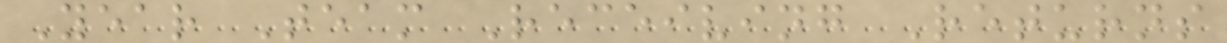Year Team Receiving Returns
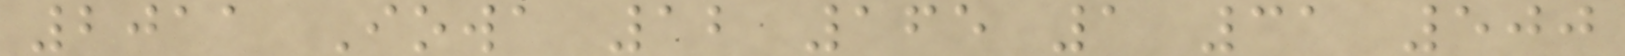2011 Iowa 12 165 1 31 500
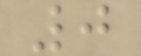0
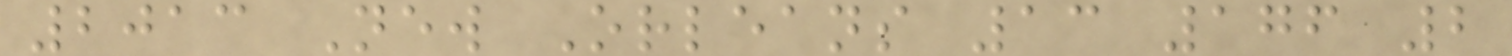2013 New Orleans 13 176 2
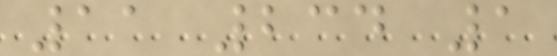11 234 1
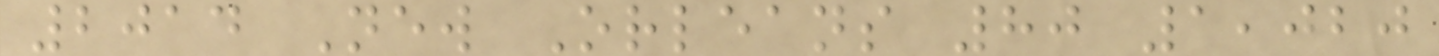2014 New Orleans 80 1,020
